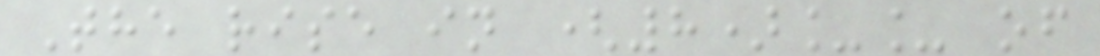The rise in (8)__ of
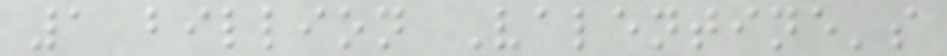1 billion Valentine's
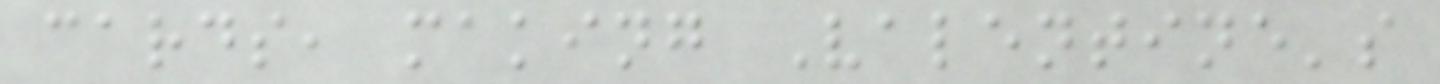cards, making Valentine's
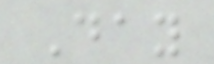Day
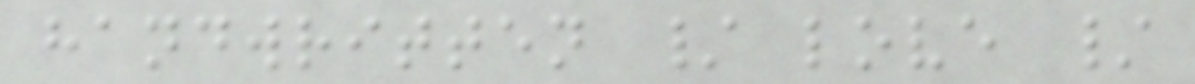handwritten / love /
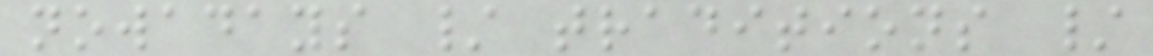nowadays / traditions /
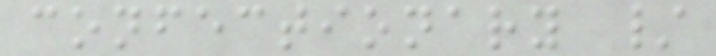confectionary /
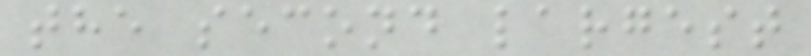the second largest
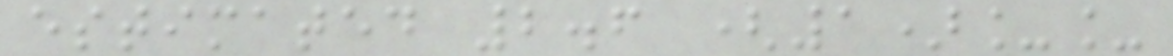estimated 2.6 (1)__
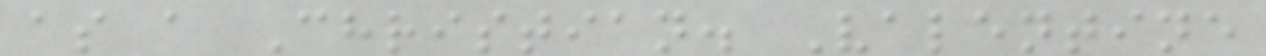as a Christian. Valentine
